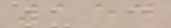154
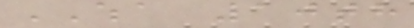WHA 10th
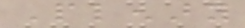Plenary
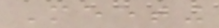Meeting
